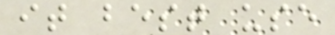it best use
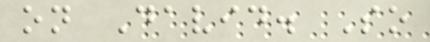on David. So
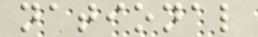national
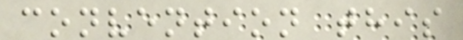convention this
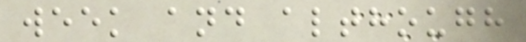week and although
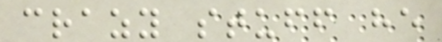crazy stuff he
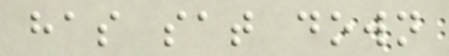has sat down
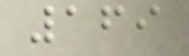169
